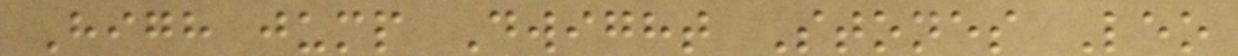High jump Dwight Stones Leo
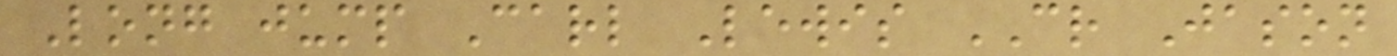Long jump Carl Lewis CR Jason
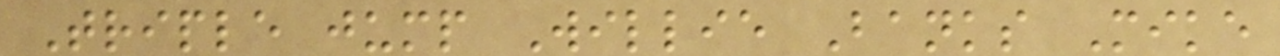Triple jump Willie Banks Mike
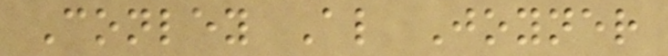Conley Al Joyner
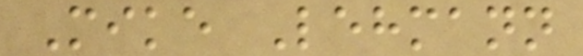Mike Lehmann
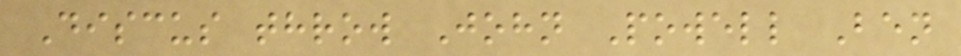Discus throw John Powell Ben
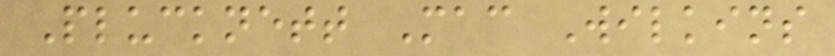Plucknett Mac Wilkins
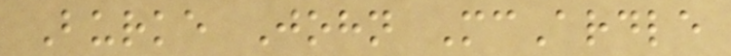Burke John McArdle
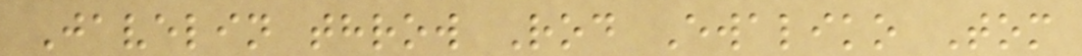Javelin throw Rod Ewaliko Tom
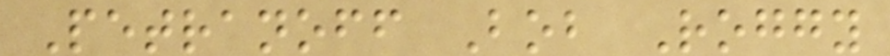Petranoff Bob Roggy
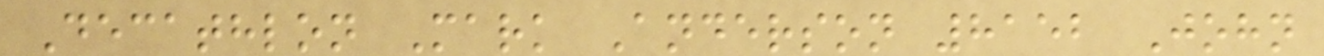Decathlon Mark Anderson 8152 John
